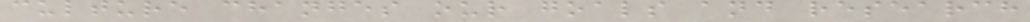culture changes our goals and research
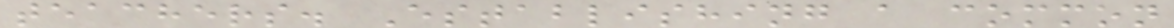teachers. Establishing a common
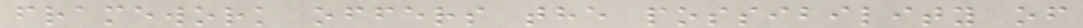framework offers the possibility of
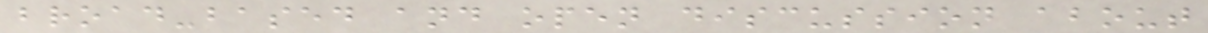broad-based and open discussion about
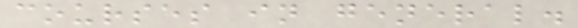courses in general.
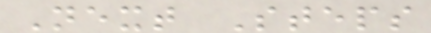Next Steps
